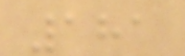181
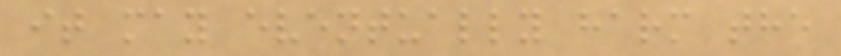it may eventually harm the
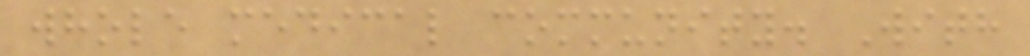whole medical community. With
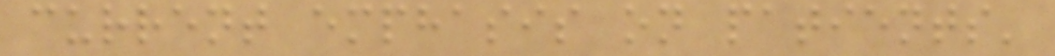current emphasis on patients'
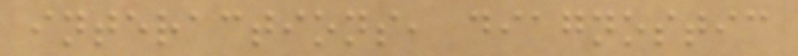interactions, diagnostic
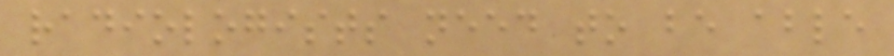radiologists need to be able
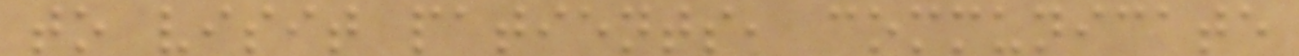to visit patients, communicate
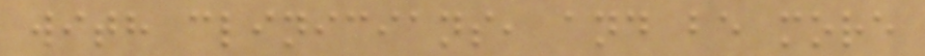with clinicians, and be more
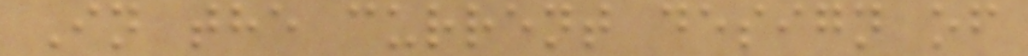In the current design of
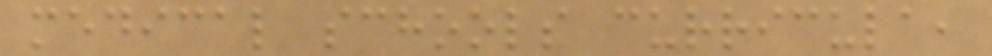medical schools curricula,
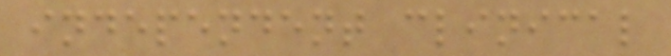independent clinical
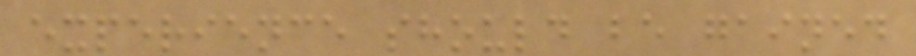experience should be gained
